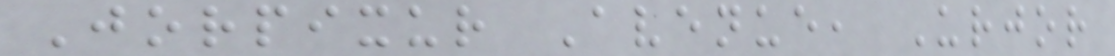Jorpixur Avenue, Urjor
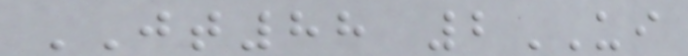JT88 2UI
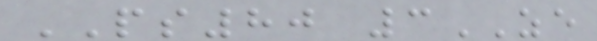PS80 3ZE
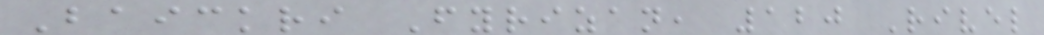Baickri Fyrizan, 120 Rivel
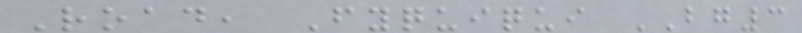Road, Fyquiqui BG3
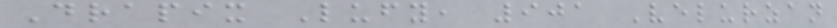Drapix Lufy, 901 Velurzan
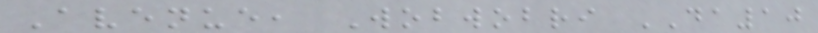Avenue, Wobwobri DA10
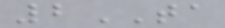2TA
